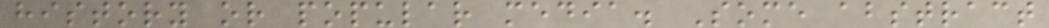history or popular media. Some abstract
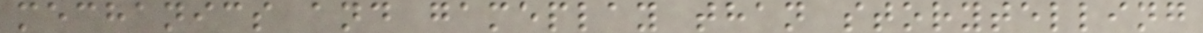mechanics and gameplay than storytelling
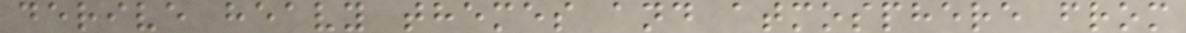derive heavy themes and atmosphere from
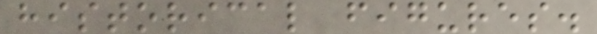historical figures.
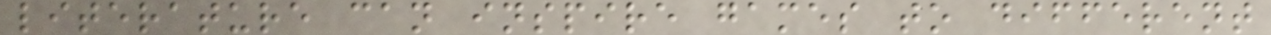literature can inspire games to different
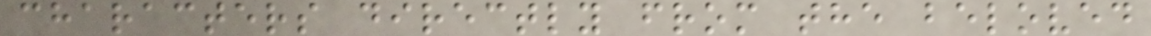characters directly from the beloved
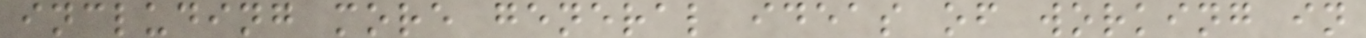including more general ideas of working in
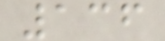136
